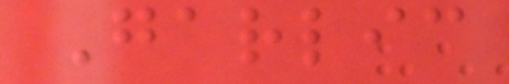Garlic
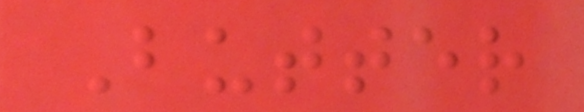Butter
